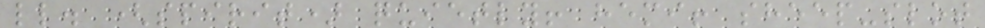ll. (spirit) quietly! hemi! sheep-slot
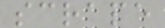scrape
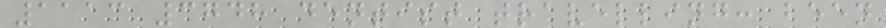1113 3748 dentist travelling: been
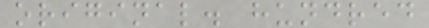original. hundred
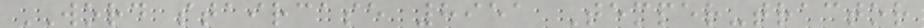WORD staircase 8951 Temper-tractor
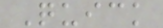Quick
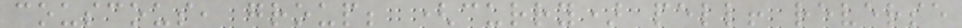couscous, group; (curry) pell! reverse
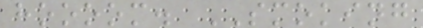hoooom. SMOKING
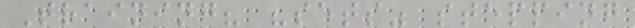Training? "sets" stepping
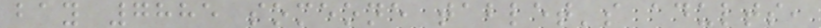bay 7885 someone tablet's adults,
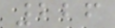226
